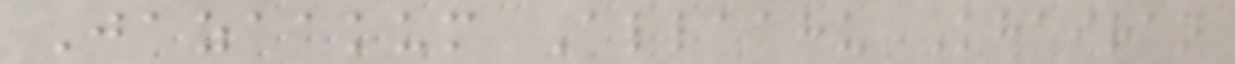Jazaakum Allaahu Khairan
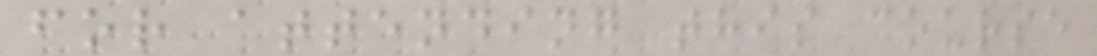for attending this course
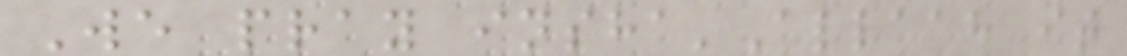We pray insha'Allaah it
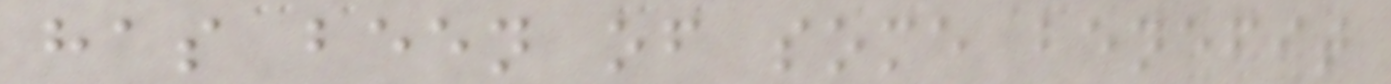has been of some benefit
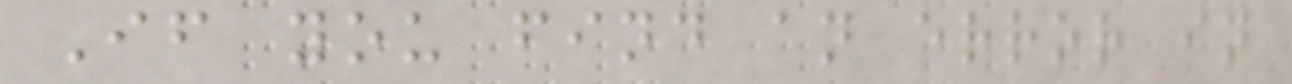If you find an error in
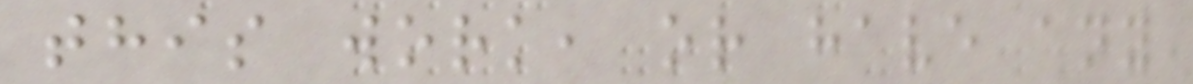this work, or have any
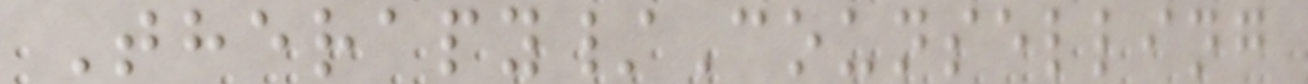Therapy/Counselling
